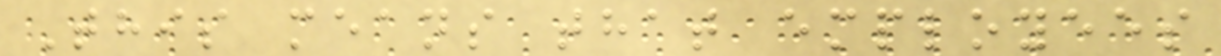This means that employees
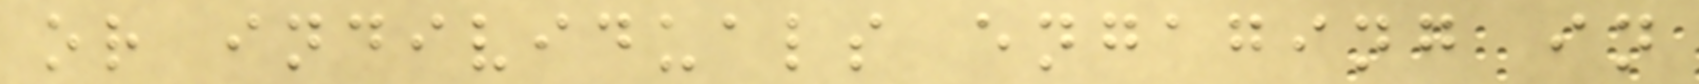or individuals engaging in
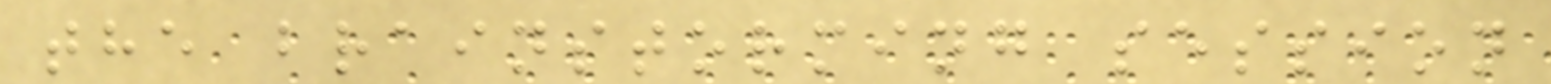the brainstorming session
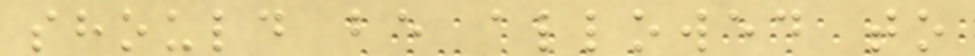should be allowed to
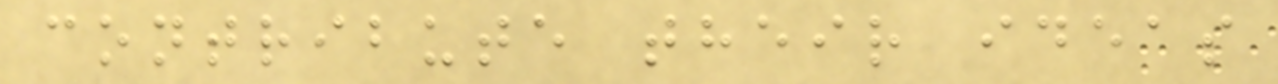contribute their ideas
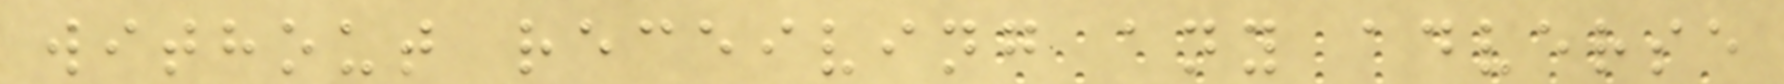without receiving any adverse
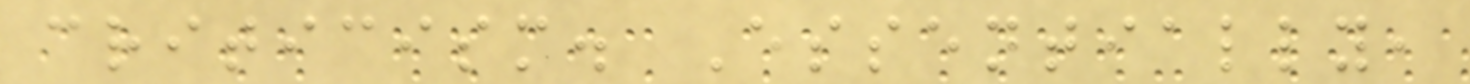criticism. Essentially,
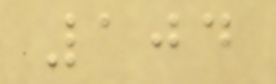104
